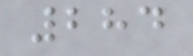284
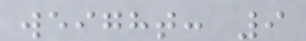weight: 9
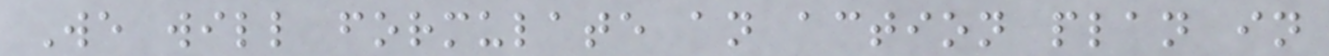We will formulate an action plan in
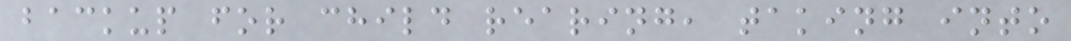backup for child rearing, taking into
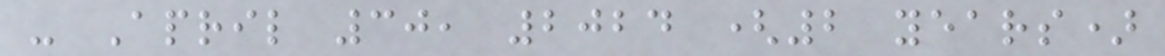- April 30, 2024 (2 years)
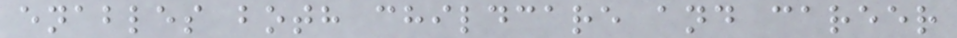enables both childcare and career
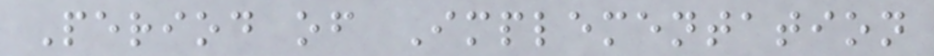Period of Implementation
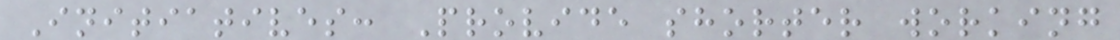Initiatives: Provide shorter working
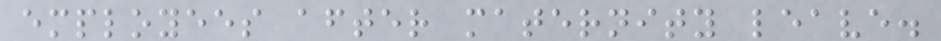employees after maternity leave.
